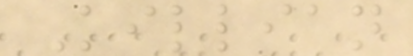Killian
